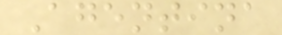Agentina
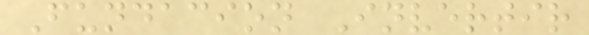Fundacion Invertir
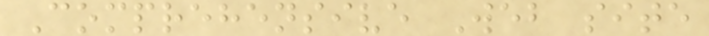Comprehensive Web site
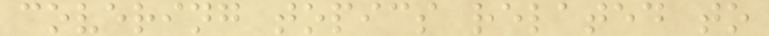covering topics related to
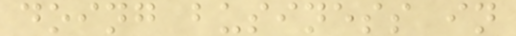doing business in
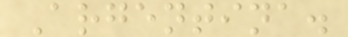Argentina.
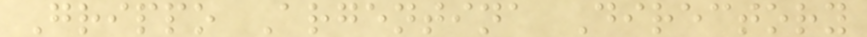Grippo Argentina Directory
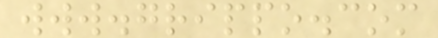www.grippo.com
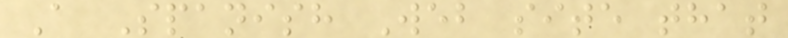A Spanish Web site that
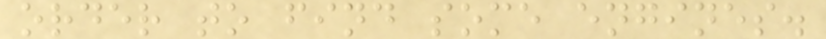order to find some engines.
